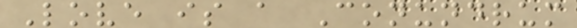Love is a Conundrum
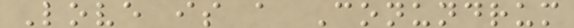Love is a Conundrum
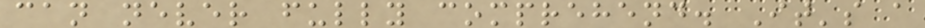can never fully comprehend. It's a
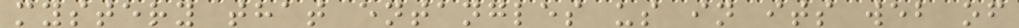mystery that entangles us in its web of
